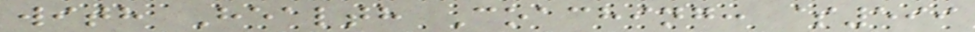with Health Coaching: $599
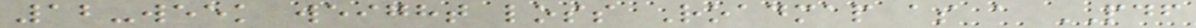12-week weight loss Roadmap as a PDF
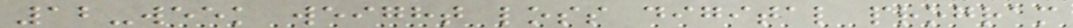12-week weight loss digital program
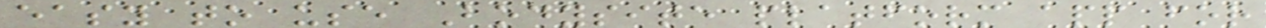easy to use Bodysite platform app for
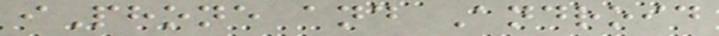iPhone and Android
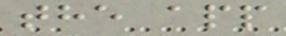the app
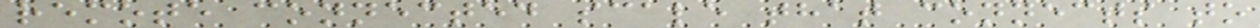remote connected scale that connects to
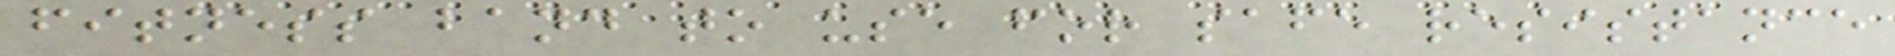fitness band to use for safe resistance
